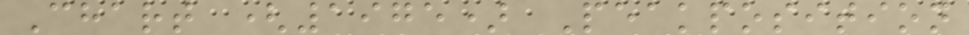Chart (1975) Peakposition
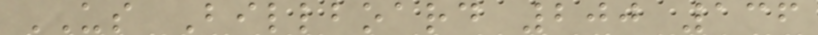US Billboard 200 136
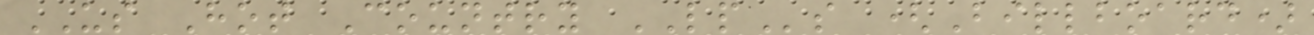US Hot Country LPs (Billboard)
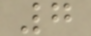7
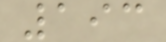193
